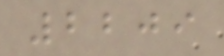2209
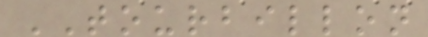TOURBILLON
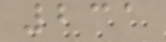231
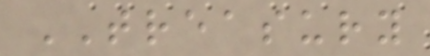TREASURY
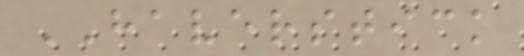HAVERSTICK
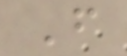F
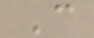C
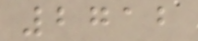2712
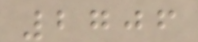2706
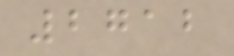2712
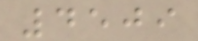4509
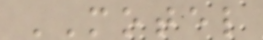MOTEL
